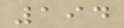194
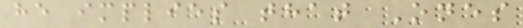he implies that Ones
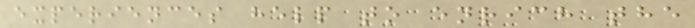experiences help to enrich the
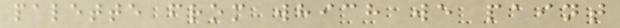palette from which we paint
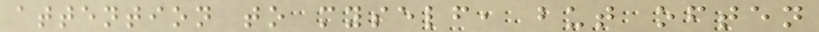attention to myself, but often
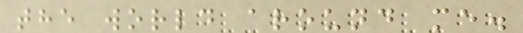the world around me.
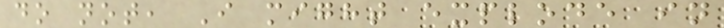do not, I might explode in
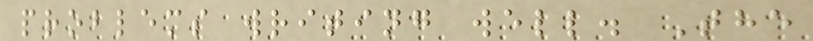problems writing well. The
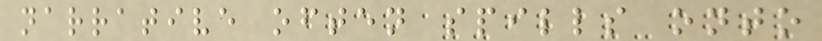narrative often spills onto
